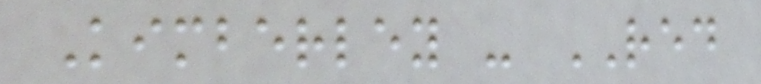Kimberley - RED
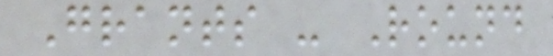Grants - Round
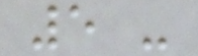5 -
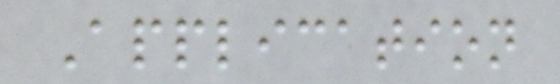Application
